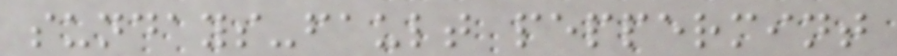sundays-fault peppermint
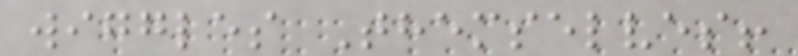wiggles Themselves!
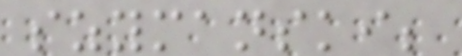szymanski;
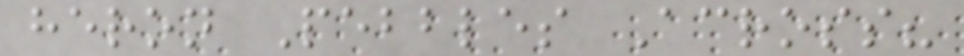heron Pebbles Across?
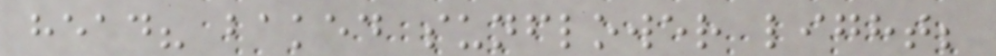head? baked sunflower light;
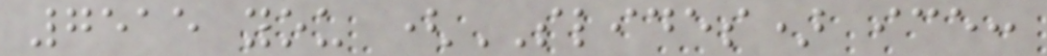7515 you (SLIDES) ice:
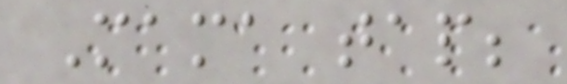Mama tap;
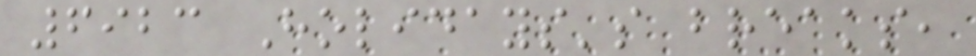6923 Holidays's breaks,
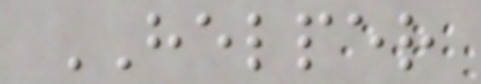HELPER
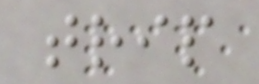trip
